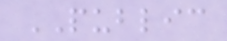PUBLIC
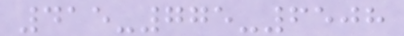415-775-6508
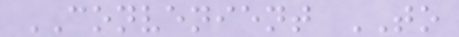CONVENIENT TO
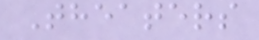Theaters
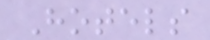Hotels
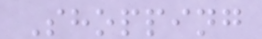Shopping
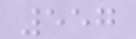557
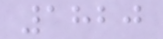1820
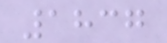1837
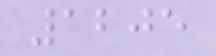1205
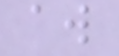aw
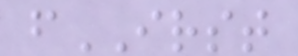fIRST
